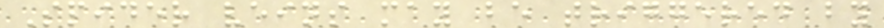Spider veins may be triggered by
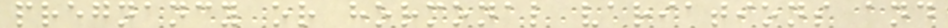pregnancy or hormonal variations and
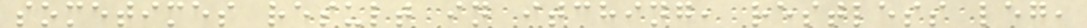sometimes result in itching, restless leg,
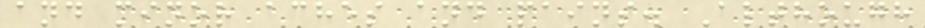and minor aches and pains. Although
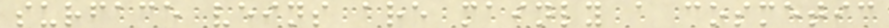surface veins are mainly a cosmetic
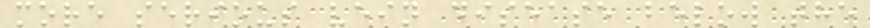more serious vein disease below the
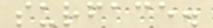surface.
